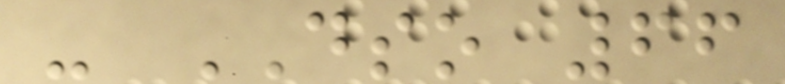- DSO 66
